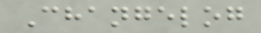Changelog
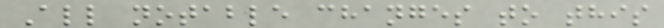All notable changes to this
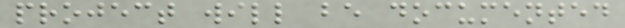project will be documented
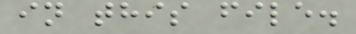in this file.
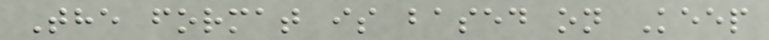The format is based on Keep
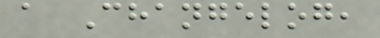a Changelog,
